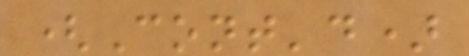(Cont'd)
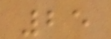25
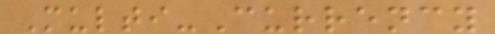Multi-Currency
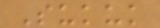Sukuk
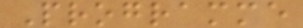Programme
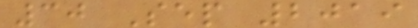30 Sep 2019
